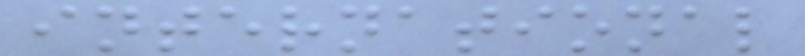international
